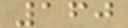160
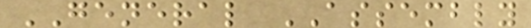GENERAL ASSEMBLY
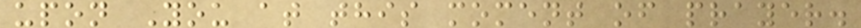upon You at this moment of prayer.
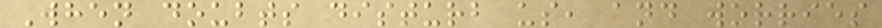When doubts disturb us, and worries
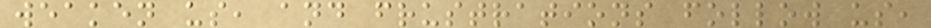weaken us, and frustrations follow us,
